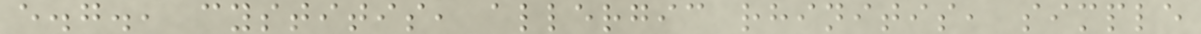e.g., cystitis, allergic rhinitis, simple
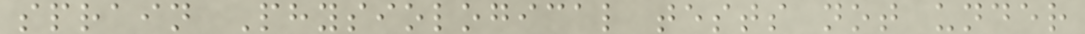sprain Physiological tests not under
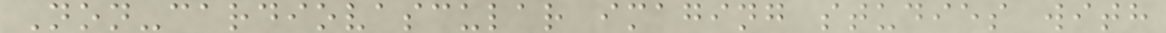Non-cardiovascular imaging studies with
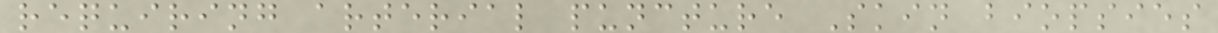requiring arterial puncture Skin biopsies
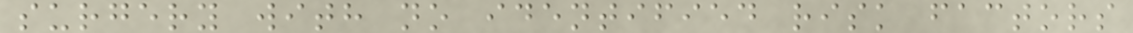surgery with no identified risk factors
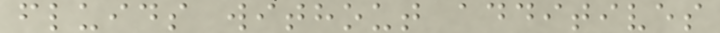fluids without additives
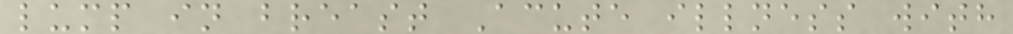lump in breast Acute illness with
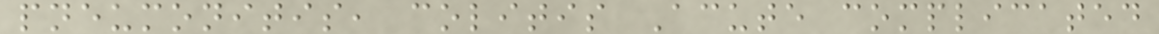pneumonitis, colitis Acute complicated
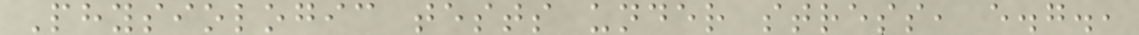Physiologic tests under stress, e.g.,
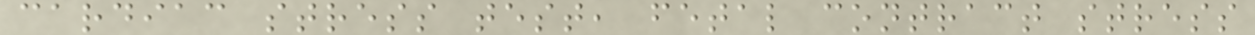cardiac stress test, fetal contract stress
